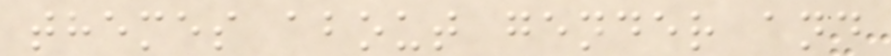themes about gender and
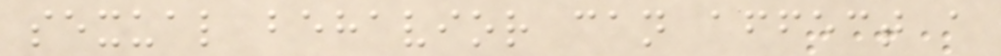sexual behavior can affect a
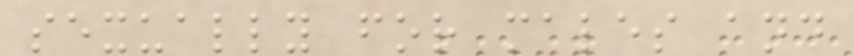sexually for males and
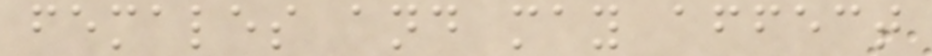females and may affect
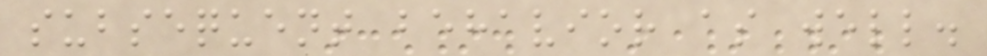subsequent behavior as well.
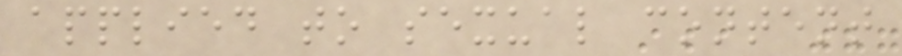applied to sexual content
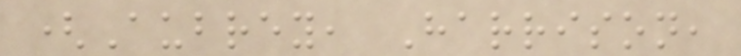(Aubrey, Harrison,
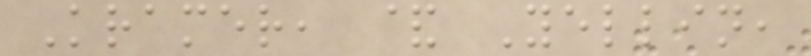Kramer, & Yellin,
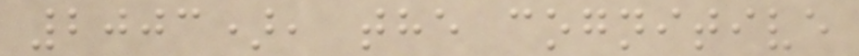2003), the cognitive
